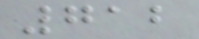712
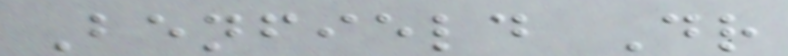Benfield Dr
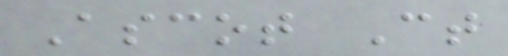Ascot Ct
